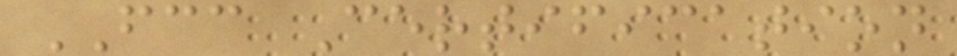FCC Certification
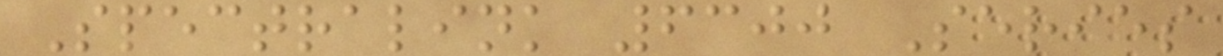Spectralink 6300 Series
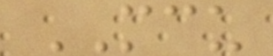MCU
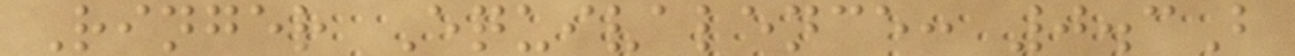Ringer Equivalence: 0.3B
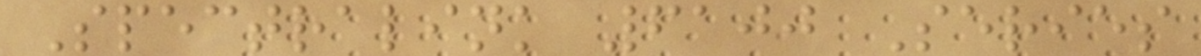Spectralink 6100 Series
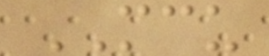MCU
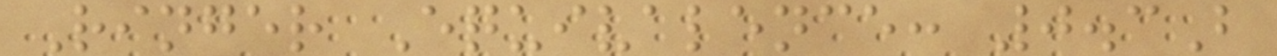Ringer Equivalence: 0.3B
